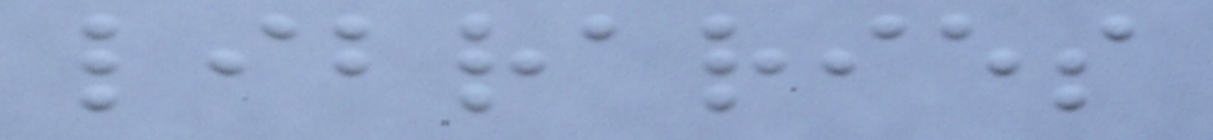libraries
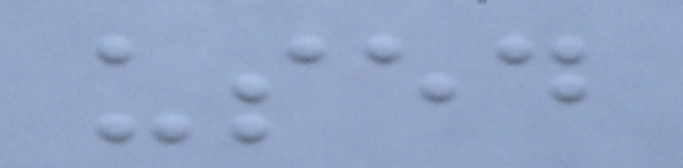used
